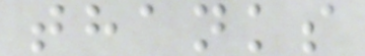thanks
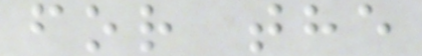for the
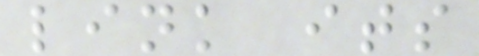link its
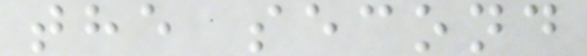the second
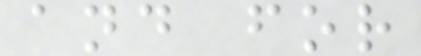and for
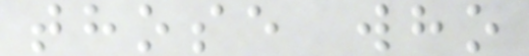those who
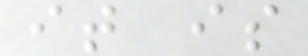it is
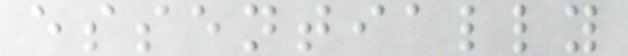essentially
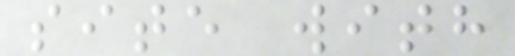site with
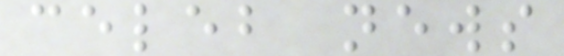celeb news
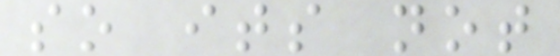so its not
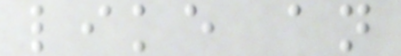like an
